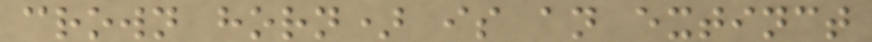crown horn) is an extinct
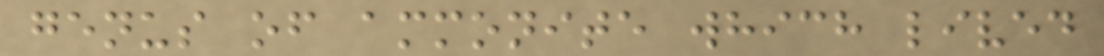genus of ammonite which lived
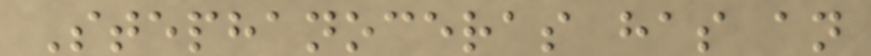Stephanoceras has an
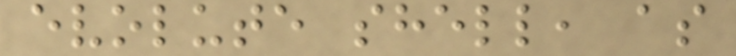evolute shell, as
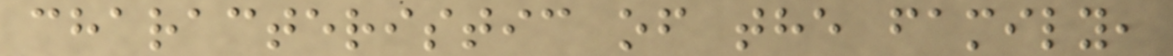characteristic of the family,
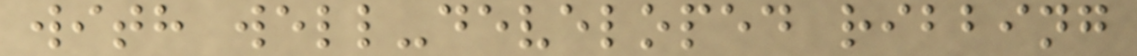with well-developed ribbing
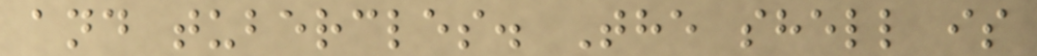and tubercles. The shell is
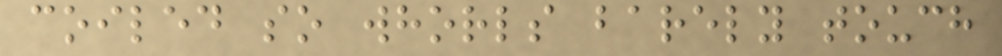coiled so whorls barely touch
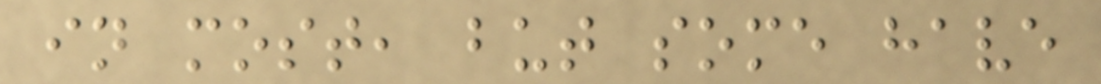in most, but some have
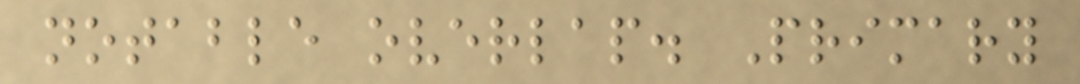notable overlap. Primary
